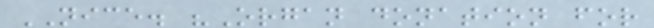NICE. "Organ donation for
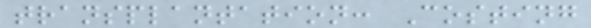transplantation: Costing
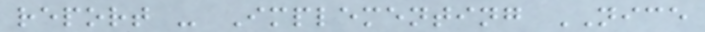report - Implementing NICE
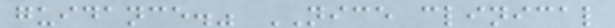guidance." NICE clinical
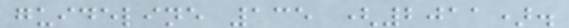guideline 135 (2011).
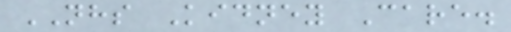NHS Kidney Care.
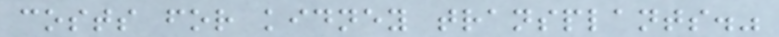costs for kidney transplants."
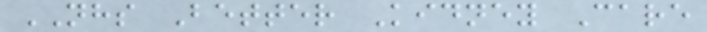NHS Better Kidney Care
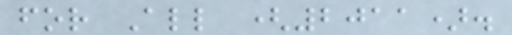for All (2011).
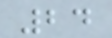24
